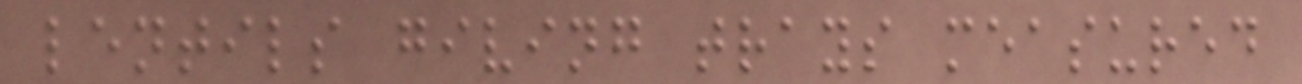lentils giving trays measured
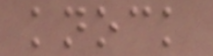knock
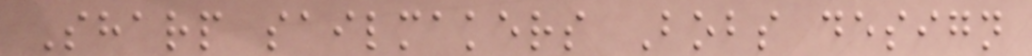Sharp sailmakers Bobs design
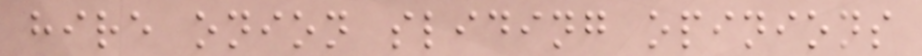hire onion sliding opinions
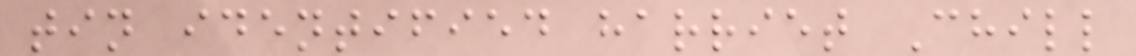tin identified harriet Chill
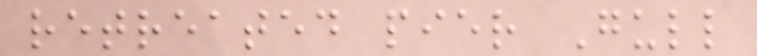retreated pier Gull
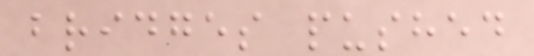bridges pushed
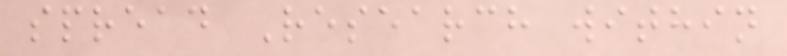spread Research within
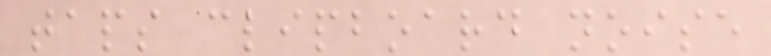taps clipboard noise
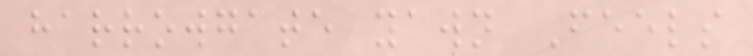harrowgate yawn Feels
